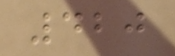420
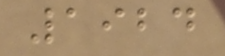1924
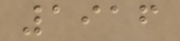1916
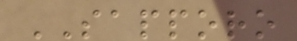SAPPORO
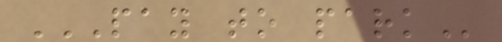PAY TO PARK
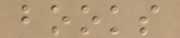books
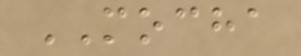MOCHA
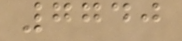7740
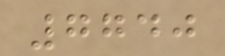7740
